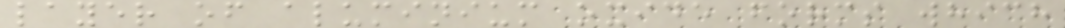layer of aluminium oxide forms which
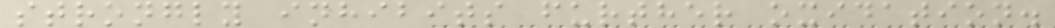strongly inhibits further oxidation.
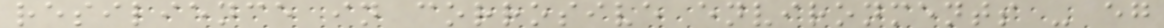resilience in corrosive environments - eg
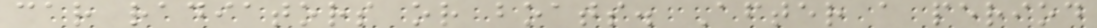car radiators or boats. After a period
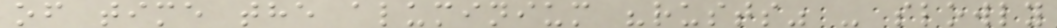of time the aluminium "rusts" - slowly
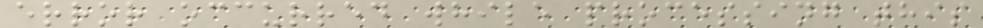error occurred while processing this
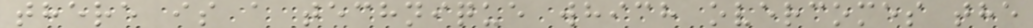there is a technique which overcomes the
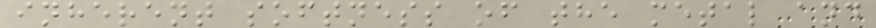inherent softness of the metal and
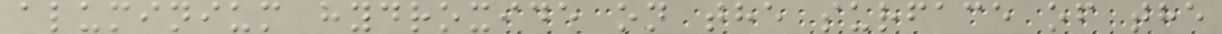aluminium hydroxide on the surface of the
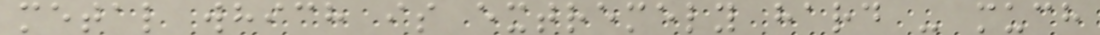metal which is extremely hard - much
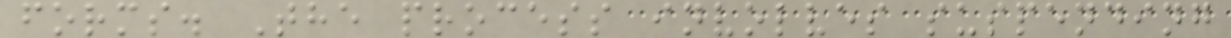forms. The process involves suspending
